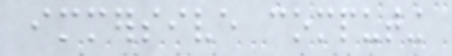immersive computing
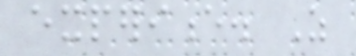experience. As
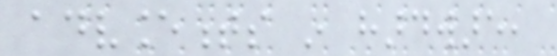advancements in hardware,
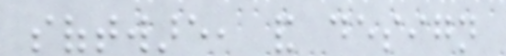software, and design
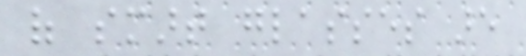of smart glasses are
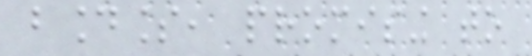boundless, promising to
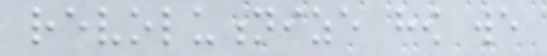revolutionize how we
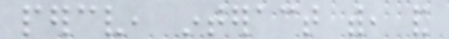perceive, interact with, and
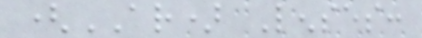(AR) Lenses:
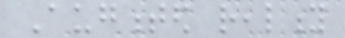Augmented reality
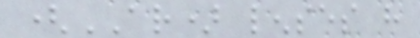(AR) lenses have
